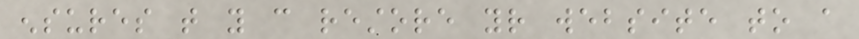ensures that you can restore your website to a
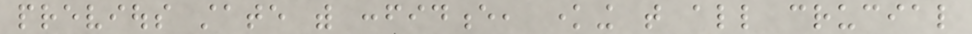previous state with confidence, knowing that all crucial
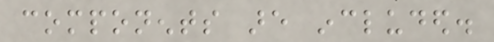components are included.
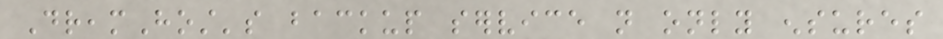DreamHost's backup service not only ensures
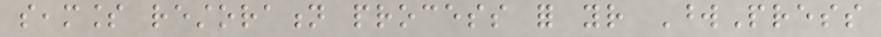seamless restoration process for your WordPress
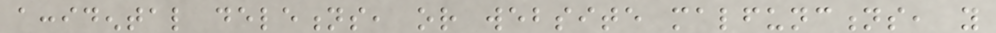accidental deletions, or website malfunctions, you
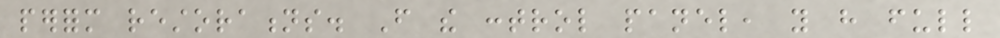perform restorations. From the control panel, you have full
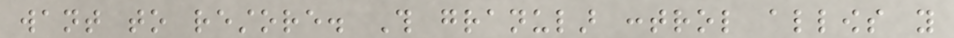want to restore. This granular control allows you
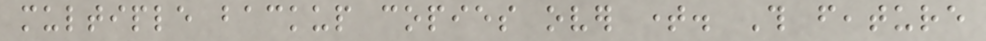multiple backup copies over time. This feature
